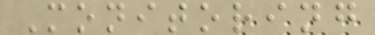Monitoring
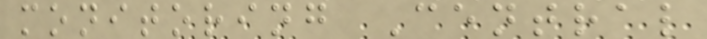monitoring Central
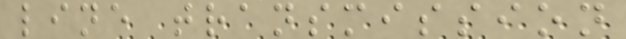line transmission
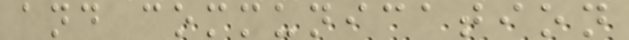and communication
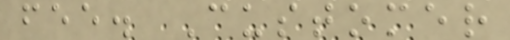fee. Customer
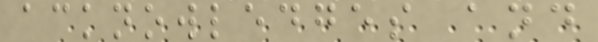acknowledges and
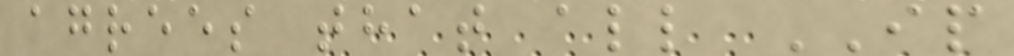agrees that all IP
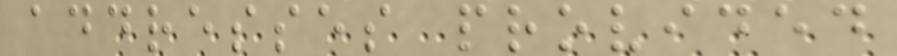addresses provided
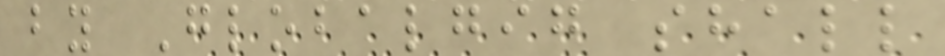by Globalgig shall
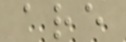are
